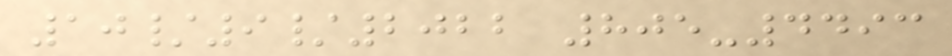10/9/2022 805-4493
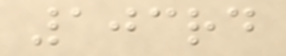103rd
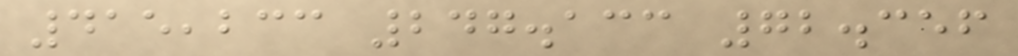415,233 247.133 72.356
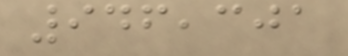946,301
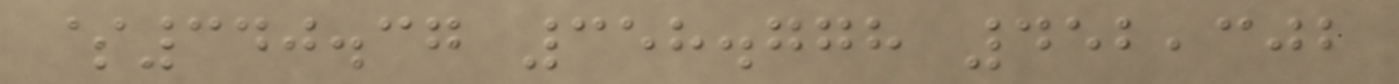$340.37 358.778 452,302
